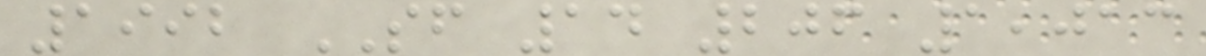1992 SF 14 206 1,013
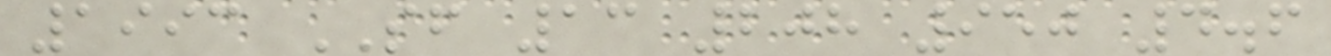1993 SF 13 208 950 4.6
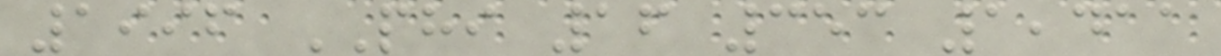1996 PHI 16 353 1,411
